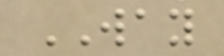WAY
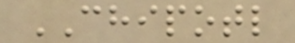CHIPOTL
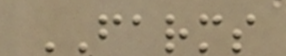FARMS
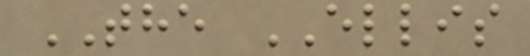THE ELLIS
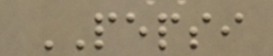PEPSI
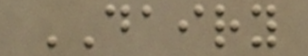DAIRY
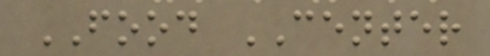FOOD CENTER
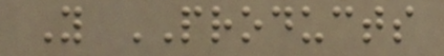Y PRODUCTS
